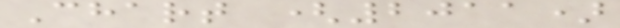Chart (2011)
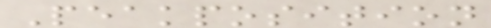Peakposition
